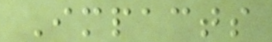Impacts
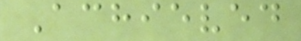Achieved
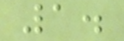1.
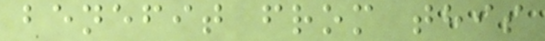benefit from this
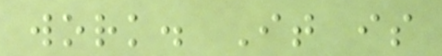work. It is
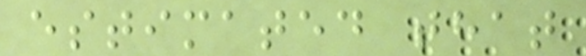estimated that
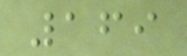169
